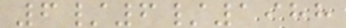6/6/1988
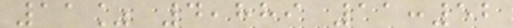11% 4,889 11:52
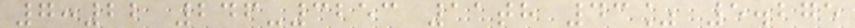7:22 246-3253 11th 43% 5.275
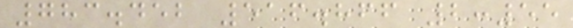783.452 516.866 2:55
